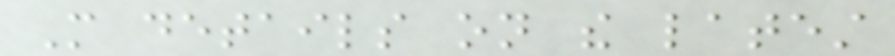More details on the latest
